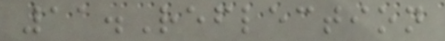11.Reflection
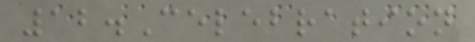12.Celebration
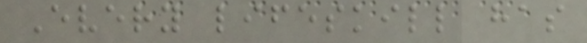Every lifeskill has
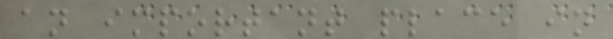an important place in
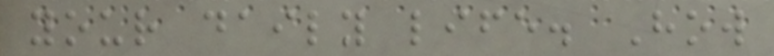your daily life. How
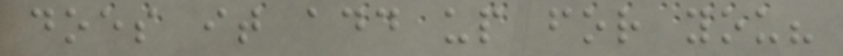does it add up for you?
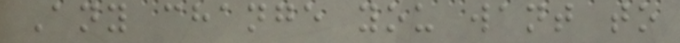Any change you want to
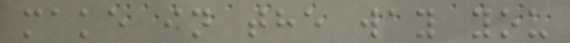make in the way you
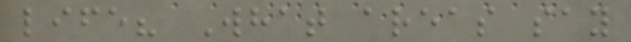life? What areas say
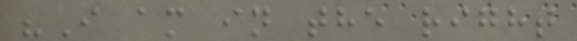"I am in the right
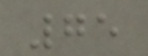75
